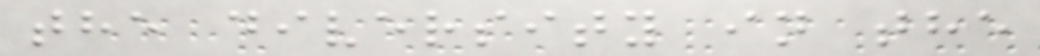the diversity in the
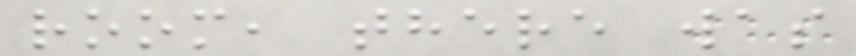room, there was
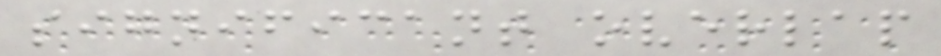significant overlap
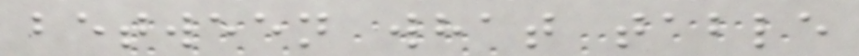between what table
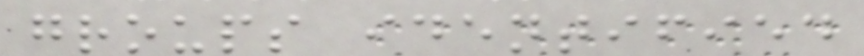groups identified
